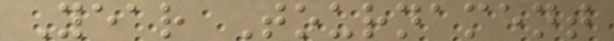Year Tournament
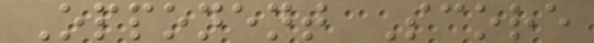Opponent Score
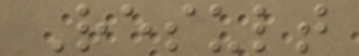Result
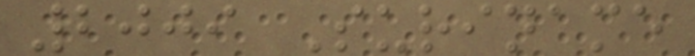2009 Suriname
